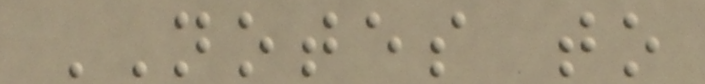NOTES to
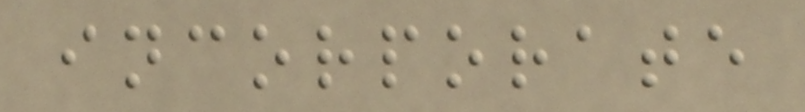incorporate
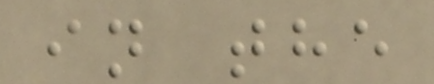in the
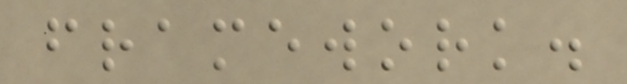framework.
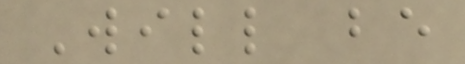Will be
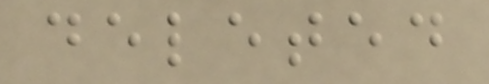deleted
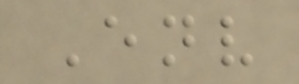Env
